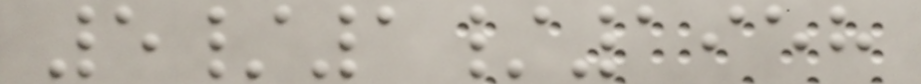5/1/1958
